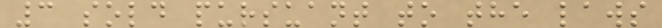3 sold pursuant to the laws
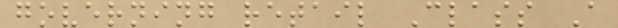governing retail Class A
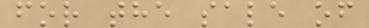for the sale of
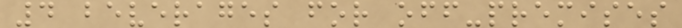4 beverages for off-premises
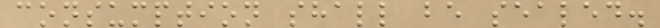consumption shall be sealed.
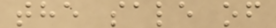the sale of
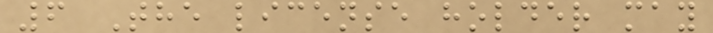6 The license holder may
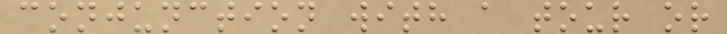conjunction with a tour or
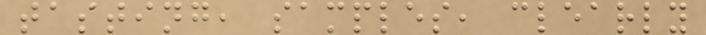tasting, samples, clearly
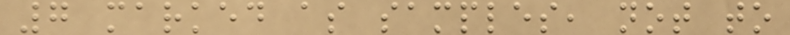7 marked as samples, not to
